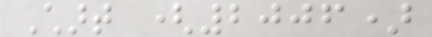Chart (2006)
